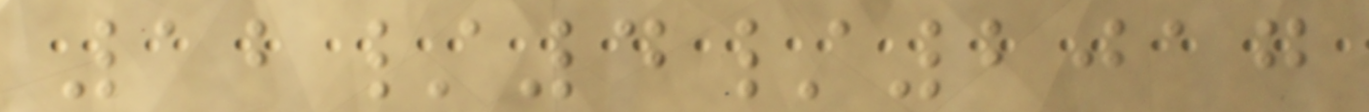12/4/2017
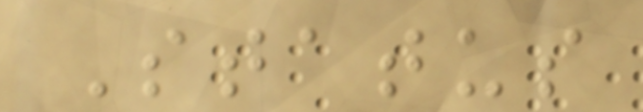Status
